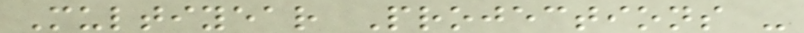Multiyear Projections -
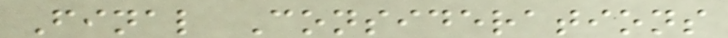Final Considerations
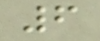6
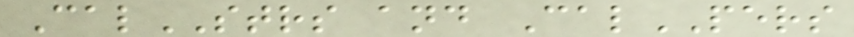CalSTRS and CalPERS
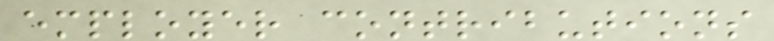employer contributions
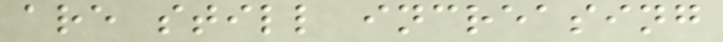are still increasing
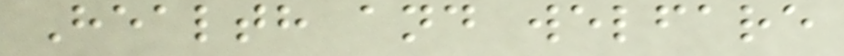Health and welfare
